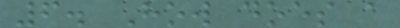6. How does a
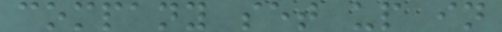company set up in
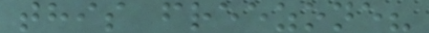this freezone?
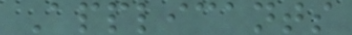Applicants
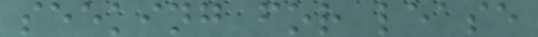seeking for lease
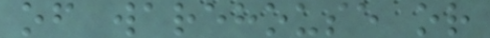of warehouse or
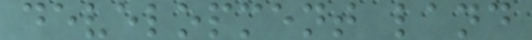development land
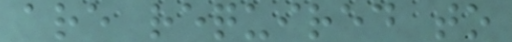are required to
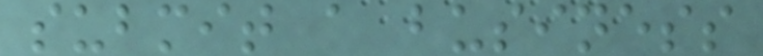submit a business
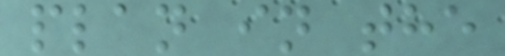plan in the
